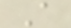A
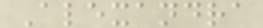Alexandra
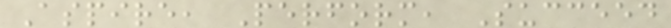Aspire, Perform, Succeed
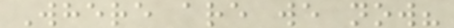Where are we now?
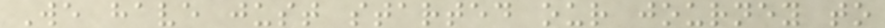We have just started our journey to
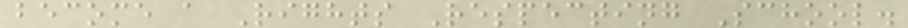become a Rights Respecting School.
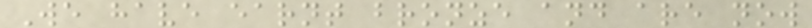We have earnt bronze and are now
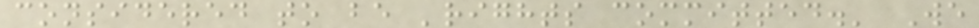considered to be 'rights committed.' We
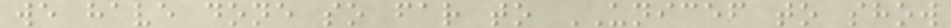we have done so far to UNICEF to show
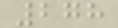278
